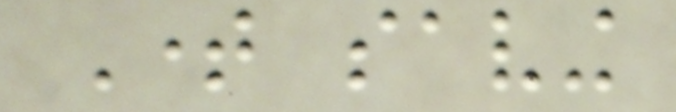Time saving
